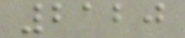2120
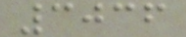3036
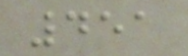451
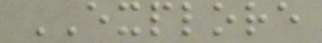EXPLORE
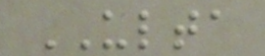ULTA
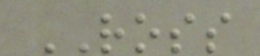ROSS
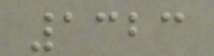1323
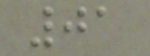01
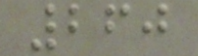260
